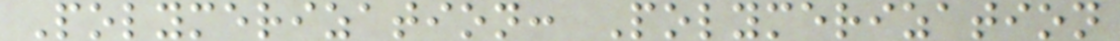Polymerization: Polymerization
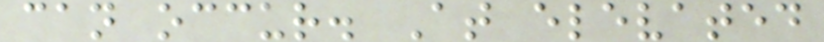can occur. At elevated
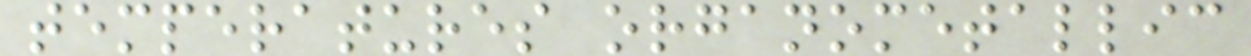temperatures organometallic
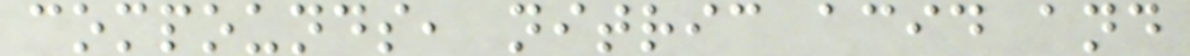compounds, nitric acid and
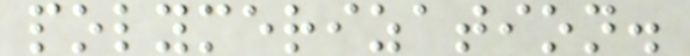polymerization.
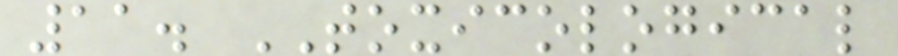11. TOXICOLOGICAL
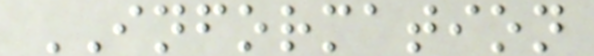INFORMATION
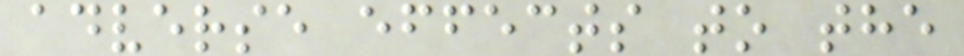adverse effects to the
